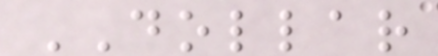DOLLAR
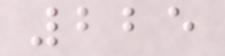225
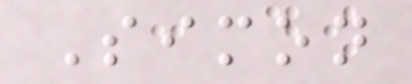Simon
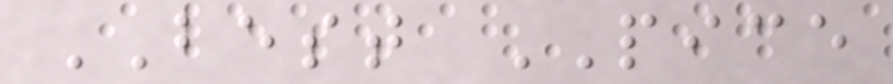BEST PICE
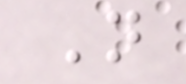N
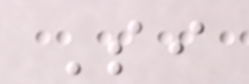Si
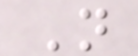N
